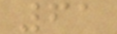61
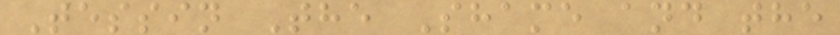Tessin The Shame and the
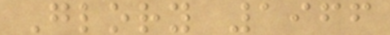Glory 1966
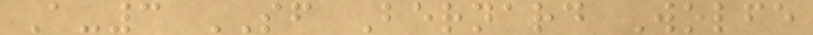A-3 SF Bernard Wolfe
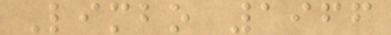Limbo 1966
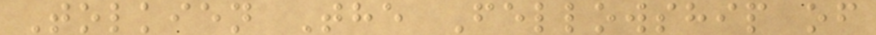Tolkien The Fellowship of
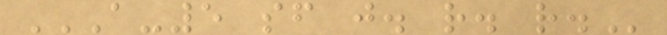A-5 SF J. R. R.
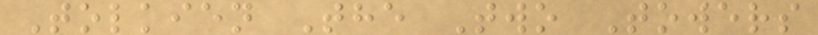Tolkien The Two Towers
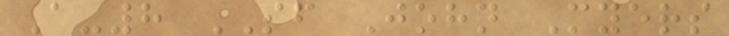A-8 SF John Myers
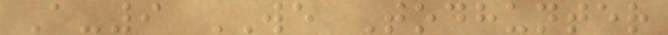A-9 WE Todhunter
